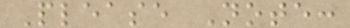Please Note:
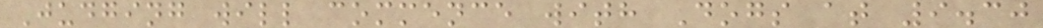Judging will commence with Dogs at 9.30
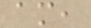am,
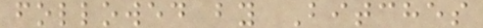followed by Bitches
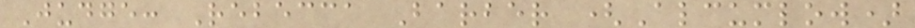Judge: Rebecca Barber (Alcumlow)
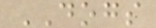DOGS
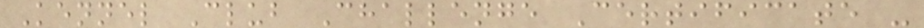Kennel Club Challenge Certificate -
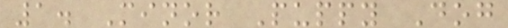1. Minor Puppy Dog
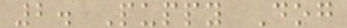2. Puppy Dog
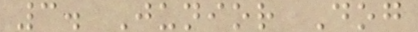3. Junior Dog
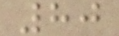80
